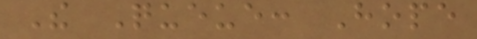The Queue: Hope
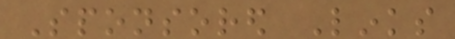Sponsored Links
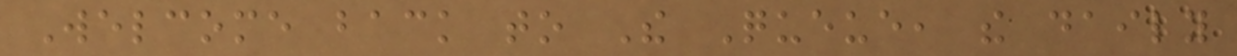Welcome back to The Queue, the daily
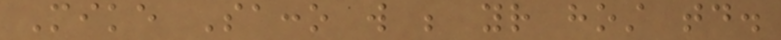Mike Sacco will be your host today.
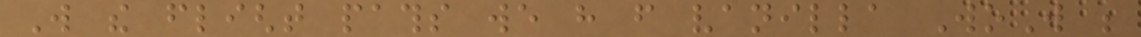Will the flight paths we have from vanilla WoW be
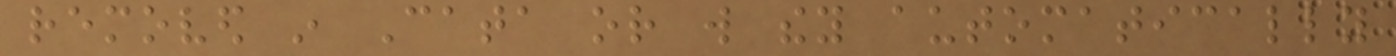removed in Cata or will they automatically
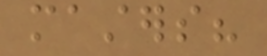masters?
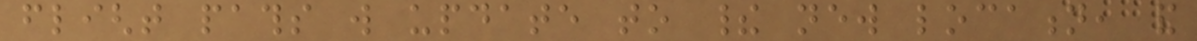flight paths will update to their new location, and
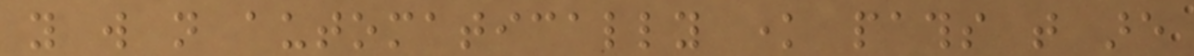you will not automatically know paths that are
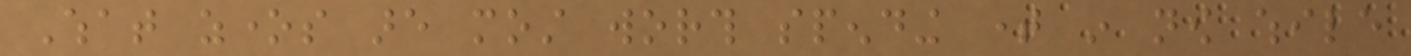What zones are most worth spending time in now while
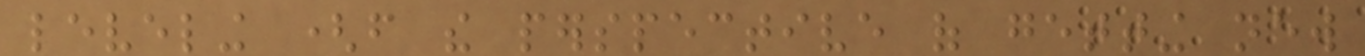leveling (from the perspective of getting new
